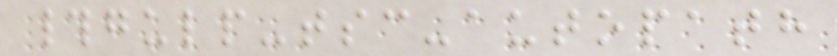#gulp-tsc-autopath
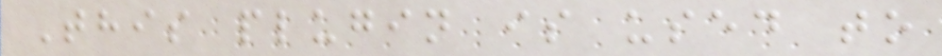This plugin is used to
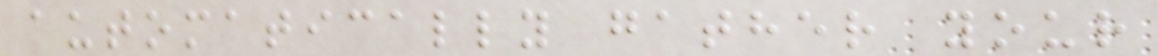automatically gather your
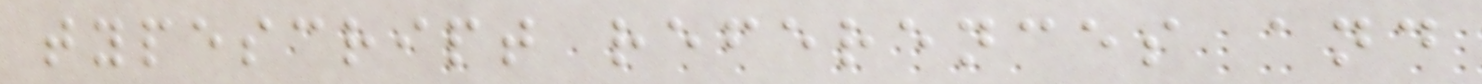typescript references and
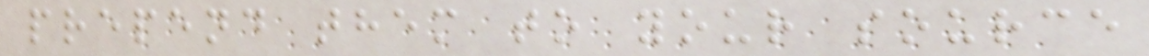prepend them to your source
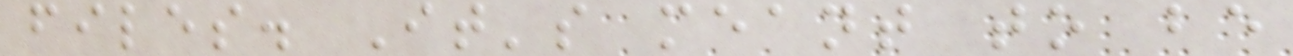files. It's meant to be
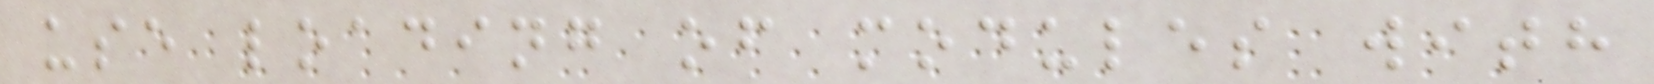use loading of modules with
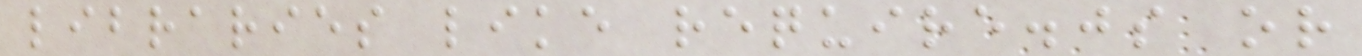libraries like require.js or
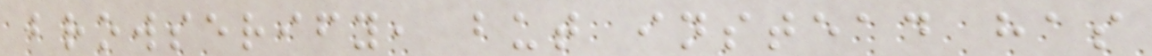browserify, but instead has
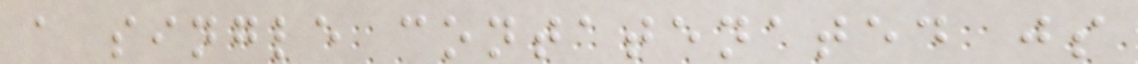a single contatenated js
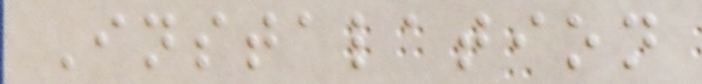Instalation
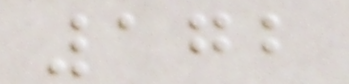172
